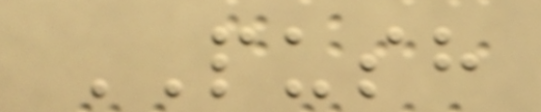PUSH
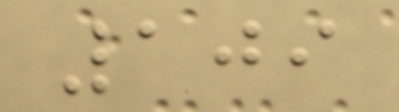109
